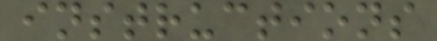instructions
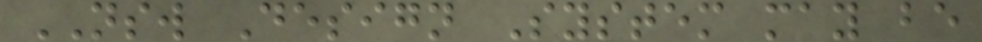NSW Design System may be
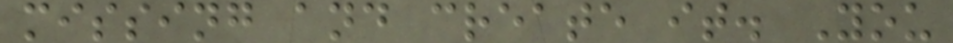missing and create it. You
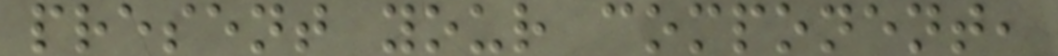present your component,
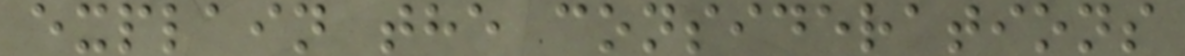explain the considerations
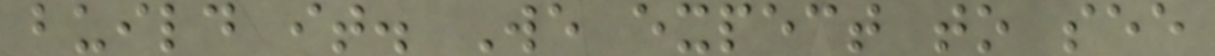build it. We expect to see
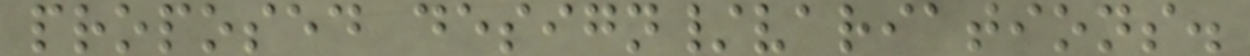proposed design/variations.
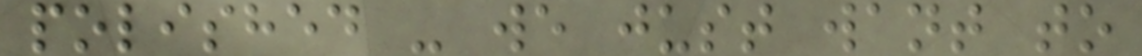polished - we just want to
